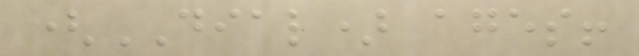(DIAL) ages!
